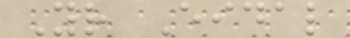Yr Eidal
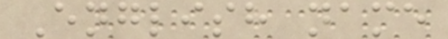English name
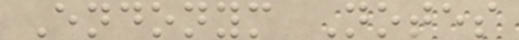Endonym Notes
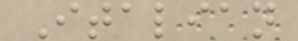Italian
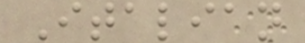Italian
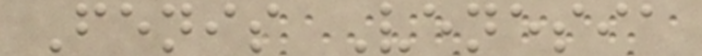Fenis Venesia
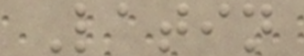Latin
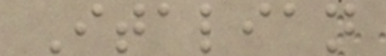Italian
